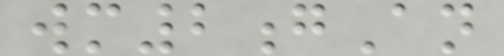wm2gAn
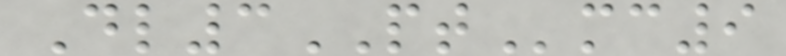Dl3PTmc9
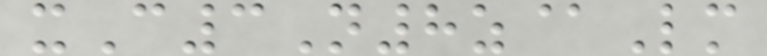xC3N8z@Lm
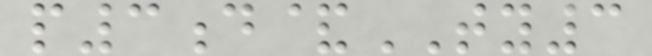p3d&TY3
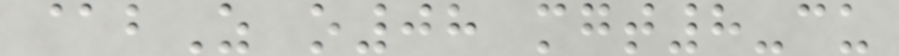@bZ o08 mgt8-cu
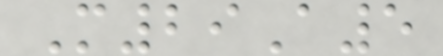M29A5
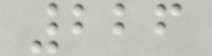226
